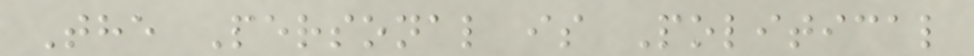The Personal is Political
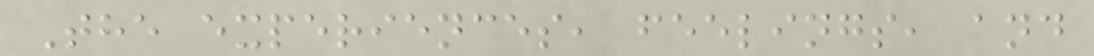The experiences, feelings, and
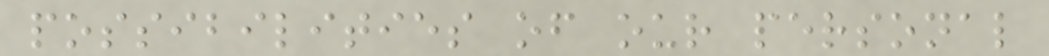possibilities of our personal
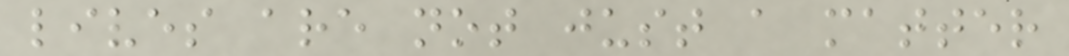lives are not just a matter
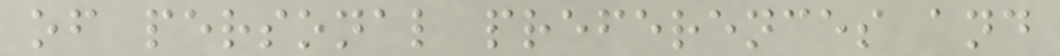of personal preferences and
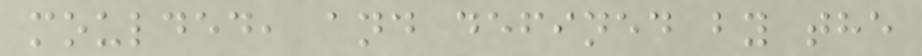moulded, and defined by the
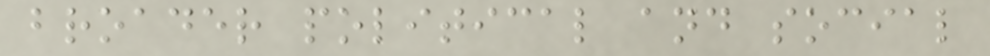broader political and social
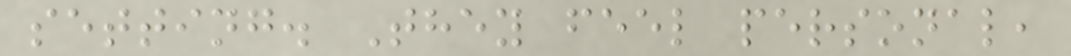setting. They feel personal,
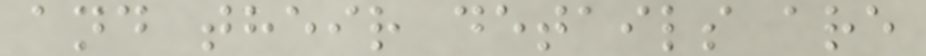and their details are
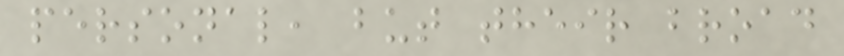personal, but their broad
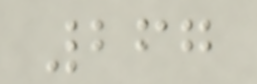267
